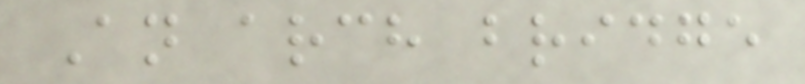An arch bridge
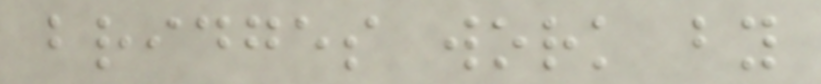bridges work by
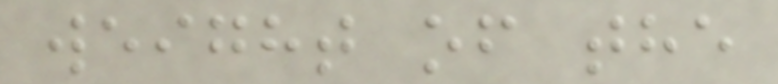weight of the
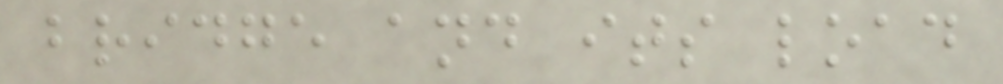bridge and its load
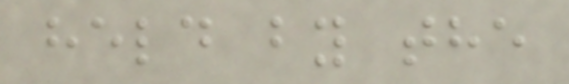held by the
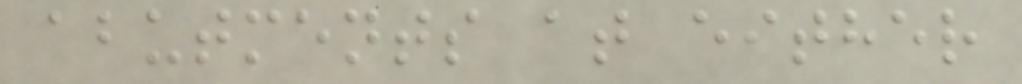abutments at either
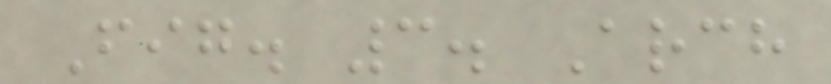Fig. 3. Arch
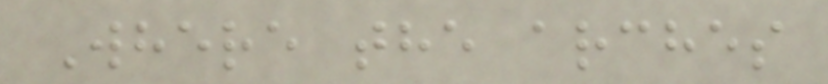Where the arches
